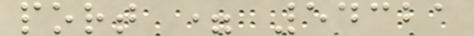port = 54321
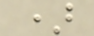)
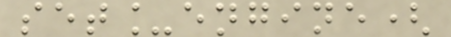set_engine(
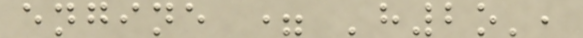engine = 'h2o',
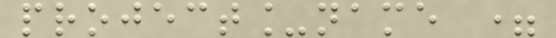project_name =
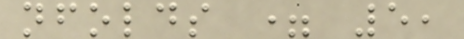nfolds = 5,
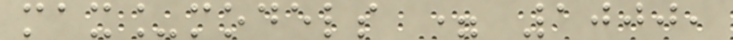max_models = 1000,
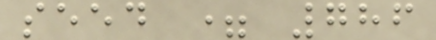seed = 786
